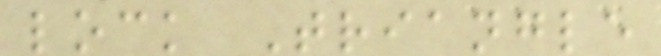lock Triangle
